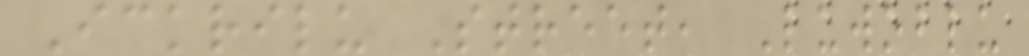Ickrilu Street, Luwoblu
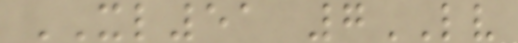XL51 7LV
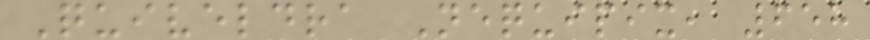Quiveldra Nequipix, 658
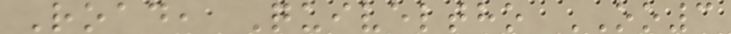Road, Quiveltho OO3
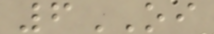6OI
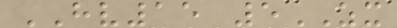HV15 5ZX
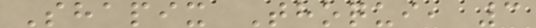Shapix Thoqui, 3
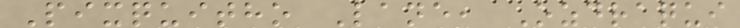Pixquitho Lane, Ozdraqui
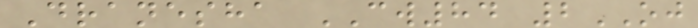Dranesha CW84 2OJ
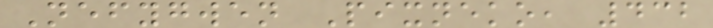Nefygwen Pixneko, 432
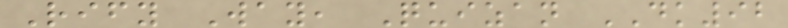Rify Way, Quizan DK92
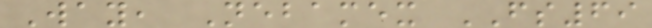Way, Nebamex FS69
